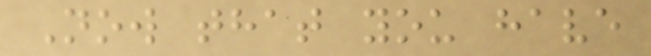Now that you have
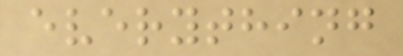everything
